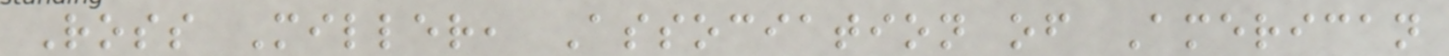Ross Miller, Association of American
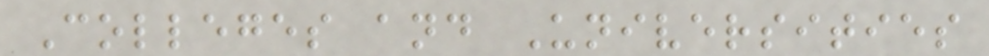Colleges and Universities
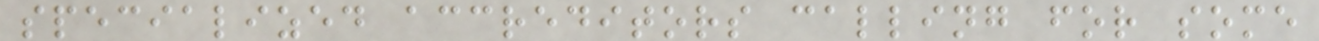specialized accreditors calling for some
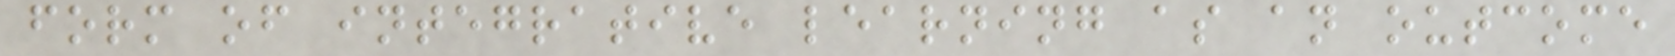form of integrative learning as an outcome
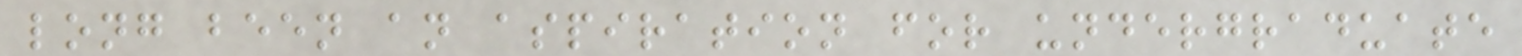long been an aspiration for undergraduate
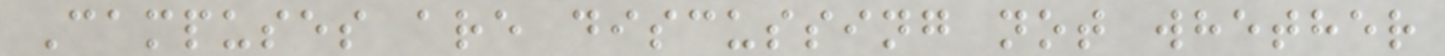Campuses are discussing not whether
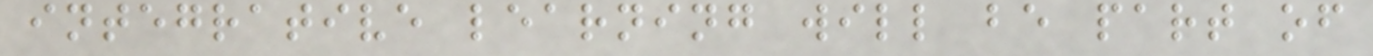integrative learning will be part of
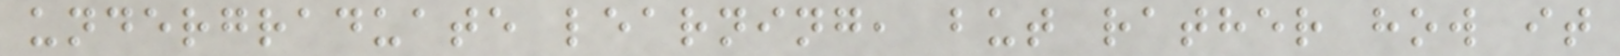undergraduate learning, but rather how it
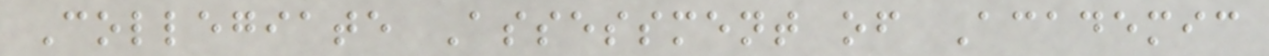Collegiate Assessment of Academic
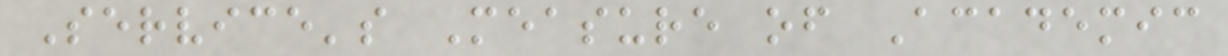Service's Measure of Academic
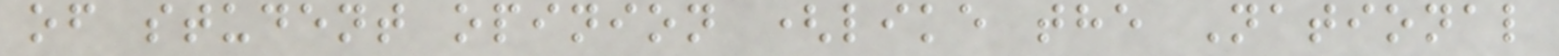of student opinion (like the National
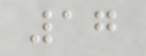17
